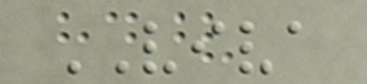VIVA
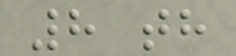8 th
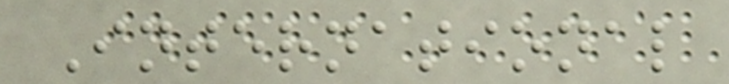International
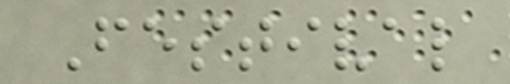Festival
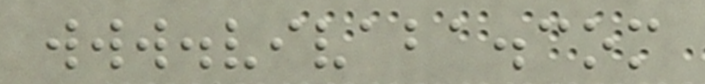www.vivaba.com
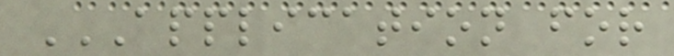APPLICATION FOR
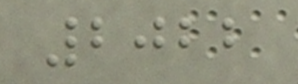2022
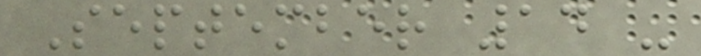September 14 -
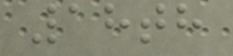18th
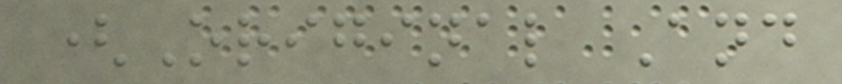(Original And
